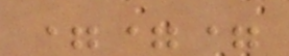===
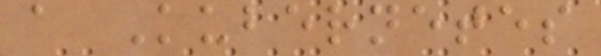a Kubernetes
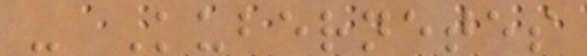- Kubernetes
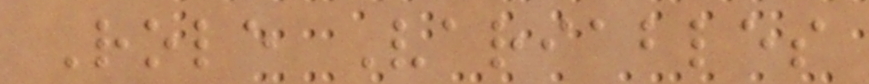Role Variables
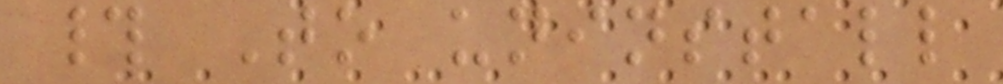# To uninstall
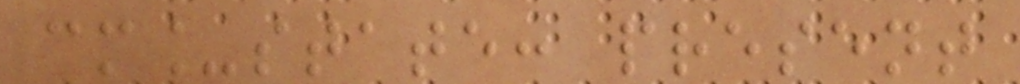cm_state: present
